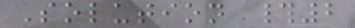Solution #2
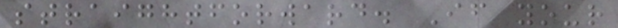straightforward. If your
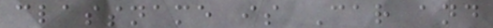classname is Car and
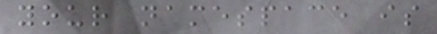your namespace is
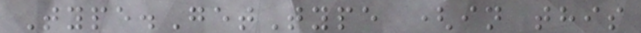Type.GetType (in this
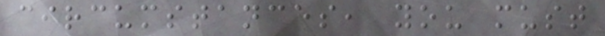circumstances, you must
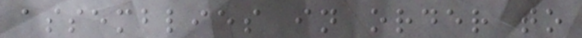assemblies in order to
